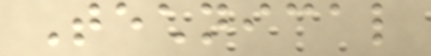Technical
